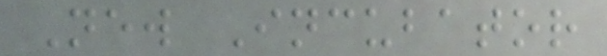New Incubator
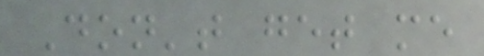Don't get me
